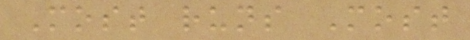Most runs Most
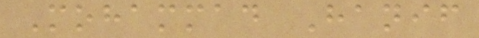Mohammad Hanif
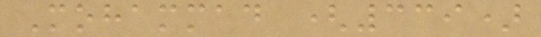Mohammad (339)
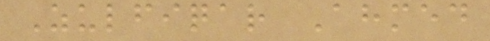Zulfiqar Ahmed
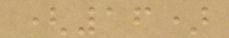(16)
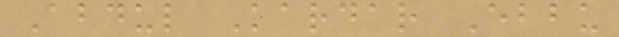Abdul Kardar Ebbu
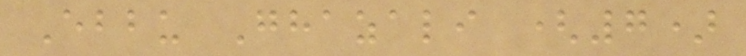Ebbu Ghazali (7)
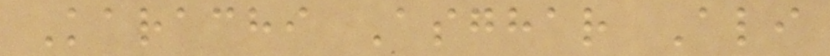Karachi Asghar Ali
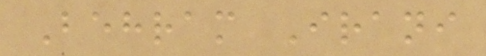Behram Irani
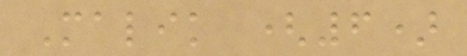Malik (6)
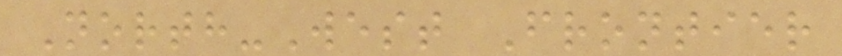North-West Frontier
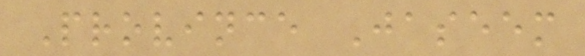Province Jaseem
